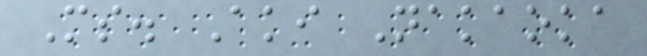Ms. Aki Nakaoka
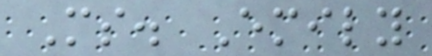Ms. Emily
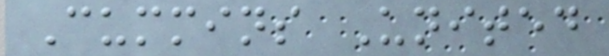Cummins United
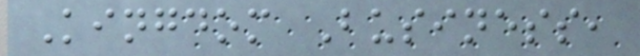Kingdom Business,
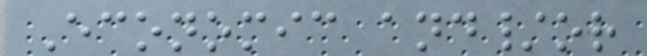Economic and/or
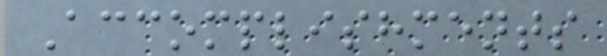Accomplishments
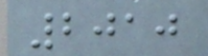2010
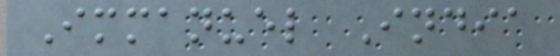Immanuel India
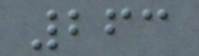263
